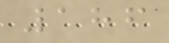186
